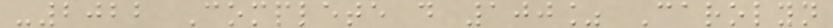-2022 Complete d 100% Carolyn
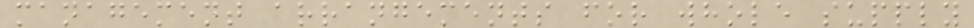management arrangements for whole supply
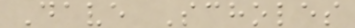Dave Scholes
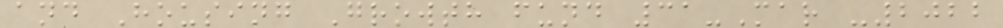and Housing Growth fund 31-Mar -2022
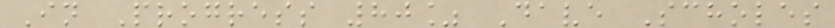In Progress 80% Dave Scholes
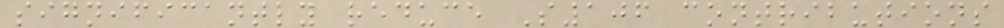significantly reduce S106 contributions
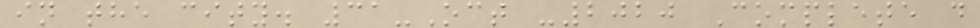in the city. 31-Oct -2020 Complete d
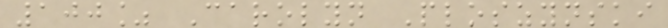100% Carolyn Ploszynski
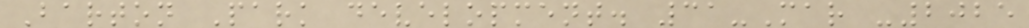Barton Park development. 31-Mar -2025
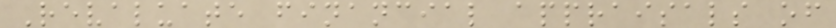Revaluate financial appraisals of
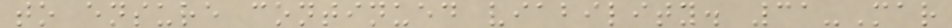to ensure continued viability. 31-Mar
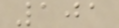101
